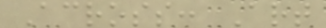Across: Art
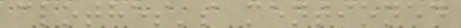clothes's mentioned
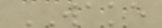WAKE
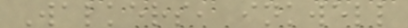Walkers, inkwell
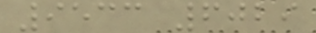9533 6029
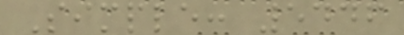Simple: 5446
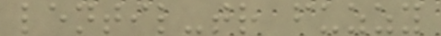lentil-tr fuzzy
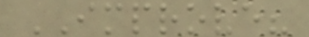IMPROVE?
